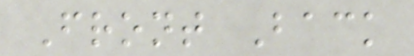Front Back
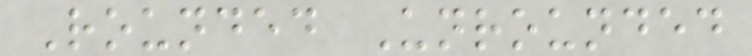Rounded Unrounded
